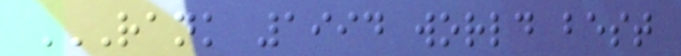RANK 1994 WORLD BEST
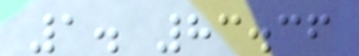1. 83.36
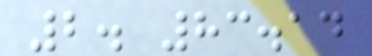2. 83.14
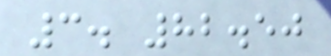3. 82.50
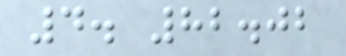4. 82.02
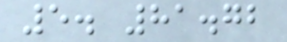5. 81.72
